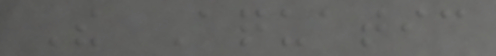The Aquatic
